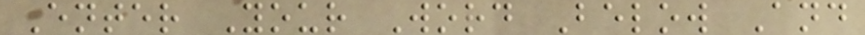Enter Your Word Below And
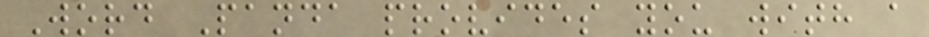Word Panda provides you with a
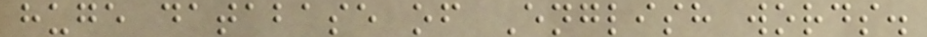huge database of English words.
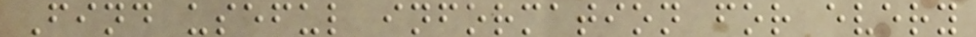Find useful information for every
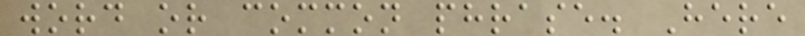word or common phrase. Here
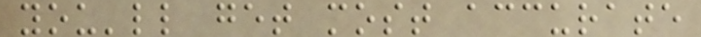you'll get most accurate
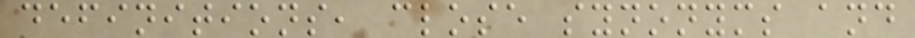definitions, close synonyms and
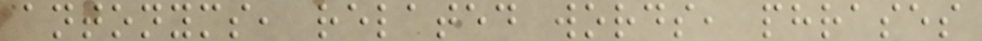antonyms, related words, phrases
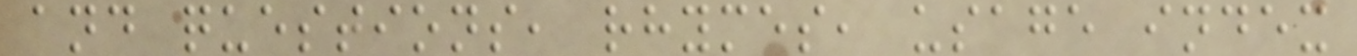and questions, rhymes, usage index
